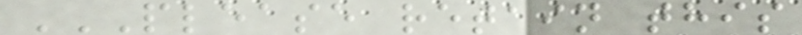PLEASE RETAIN THIS
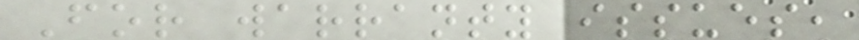For warranty issues,
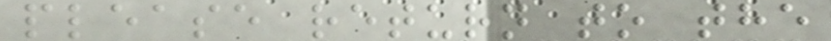please return to the
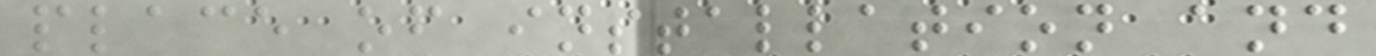place of installation and
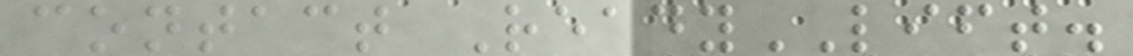contact ReadyLIFT.
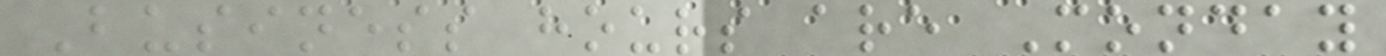Business hours are Monday
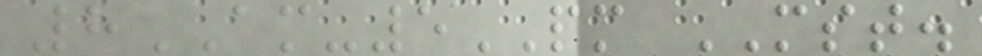8AM-5PM MST.
